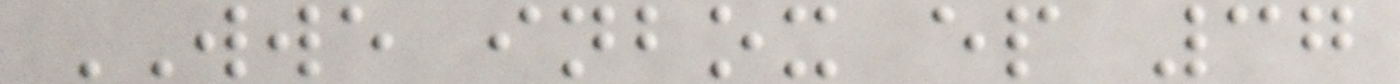WWE inbox ep 37
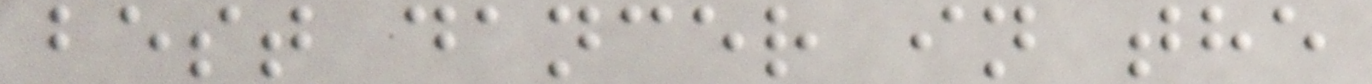best dancer in the
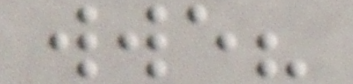wwe?
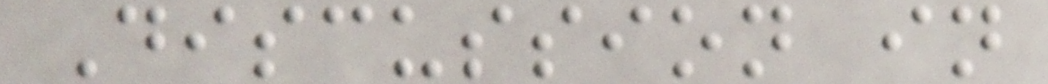Discussion in
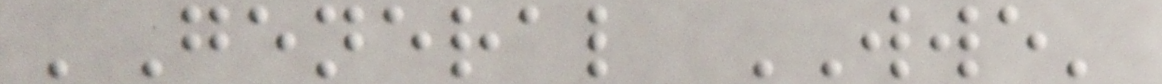'General WWE'
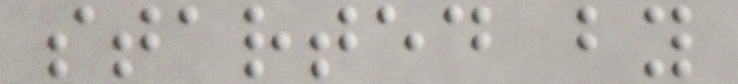started by
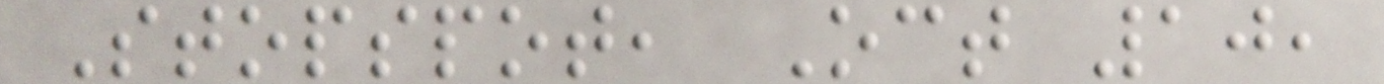Stopspot, Oct 10,
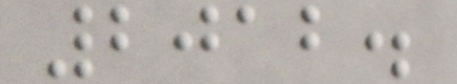2012.
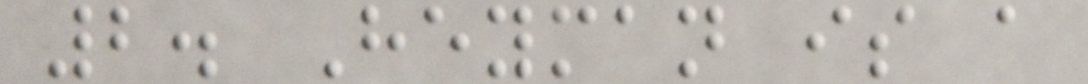2. Heyman is a
